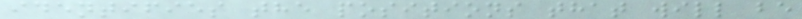identifies the positions that will be
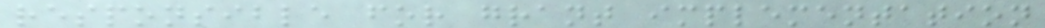responsible for grant implementation
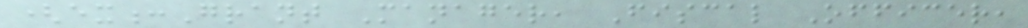(ex:Grant Manager, Fiscal Officer,
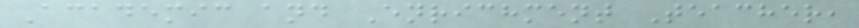Academic and Enrichment Teacher,
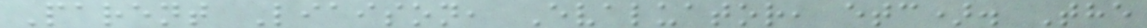Parent Liaison, Evaluator, etc). The
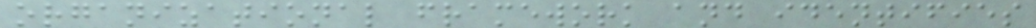organizational framework and identifies
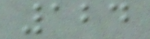124
